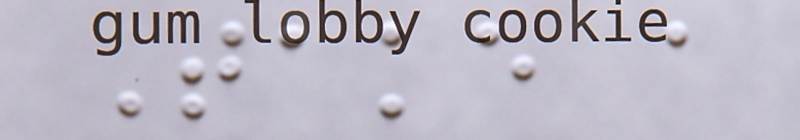Take a
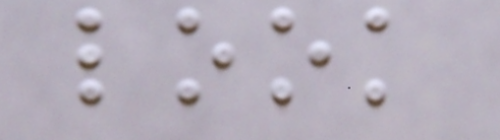look
